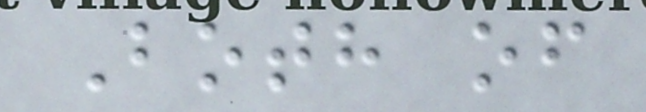Both of
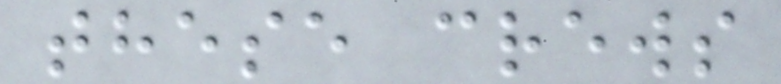these crews
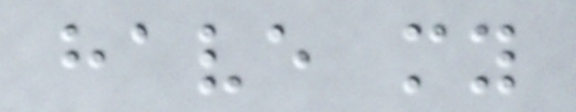have my
